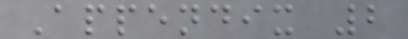Appendix 2
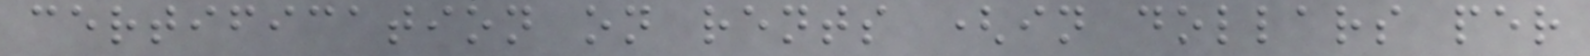certification on rents (in dollars per
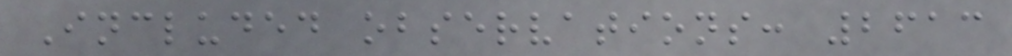Included observations: 2613
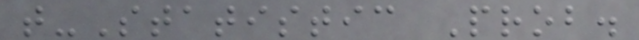t-Statistic Prob.
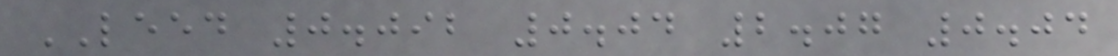LEED 0.092 0.04 2.07 0.04
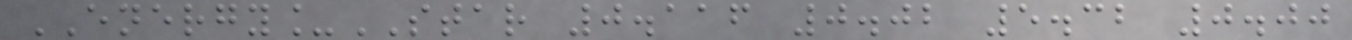ENERGY_STAR 0.116 0.02 5.32 0.00
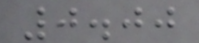0.00
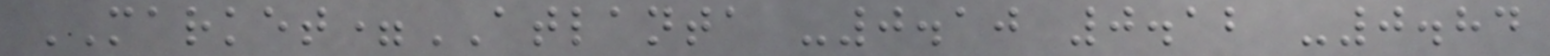MARKET=ATLANTA -0.10 0.12 -0.84
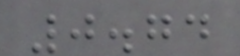0.74
